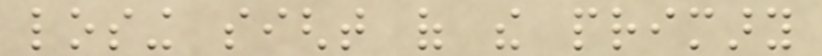losing sight of the primary
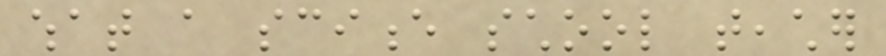what a science school teacher
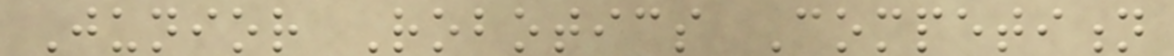Junior Robotics Competition
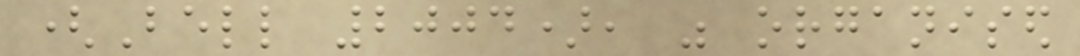(Bell 2004), was organised
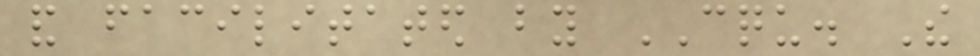and facilitated by CQU. The
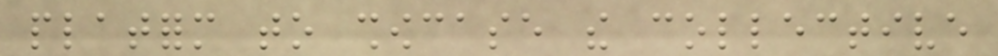platform to showcase the collective
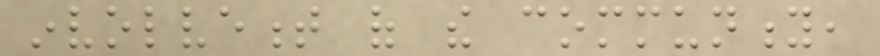involvement of the community,
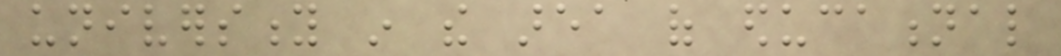university in the area of educational
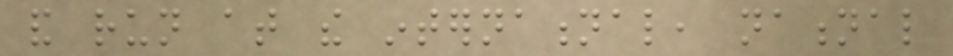and run at the international, national
